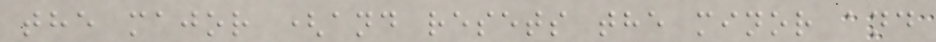the major (and resets the minor and
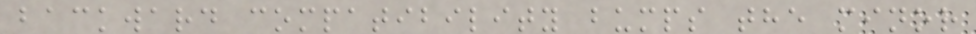backward compatibility bumps the minor
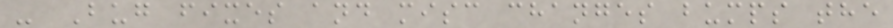- Bug fixes and misc changes bumps the
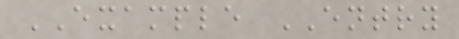EXAMPLE ENTRY
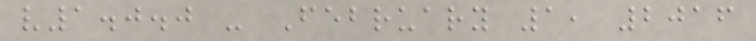v1.0.0 - February 1, 2016
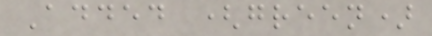Added (green)
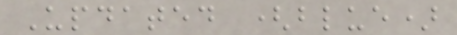Updated (blue)
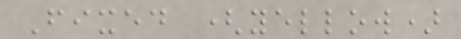Fixed (yellow)
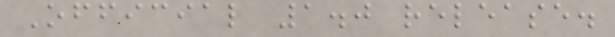Official 1.0 release.
